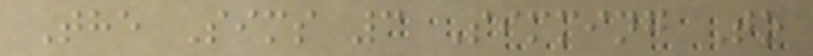The Sims 3 Simming To
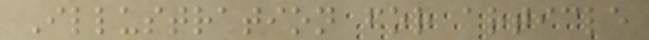Illustration for article
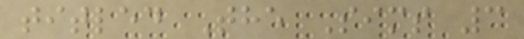titled The Sims 3
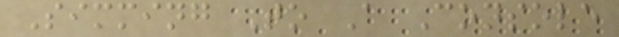Simming To A Console
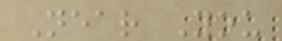Near You
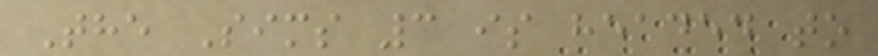The Sims 3 is headed to
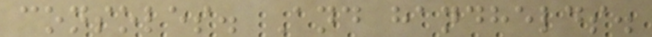consoles. And handhelds.
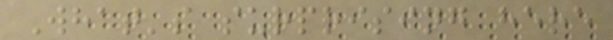What's surprising here
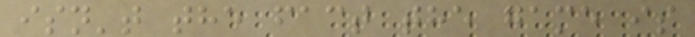isn't the fact the game is
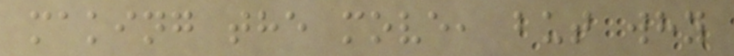making the move, but why
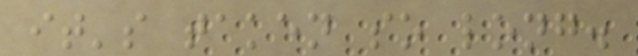it's taken so long.
